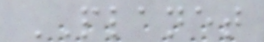PLANET
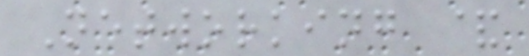Networking &
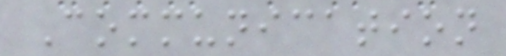Communication
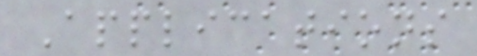Applications
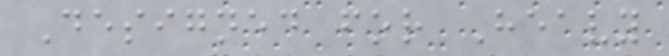Designed for Heavy
